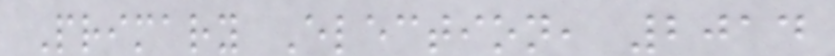Primary Election, 2014
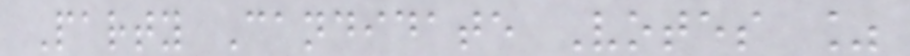Party Candidate Votes %
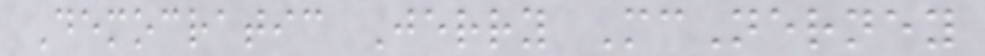Democratic Jerry McNerney
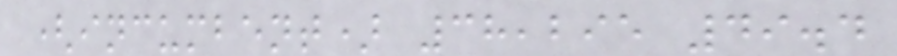(incumbent) 38,295 49.4
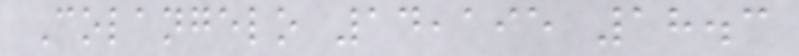Colangelo 14,195 18.3
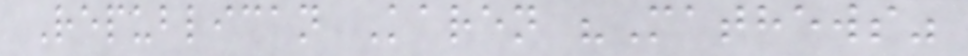Republican Karen "Mathews"
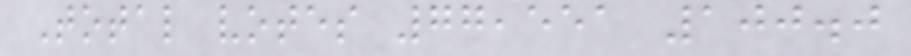Total votes 77,551 100.0
